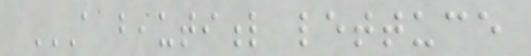A BEAUTIFUL LETTUCE
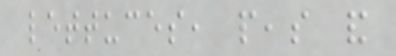lettuces, peas and
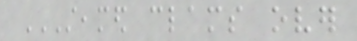STEAMED CLAMS OVER
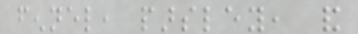fennel, parsley, and
